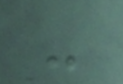-
